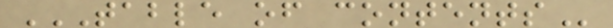TABLE OF CONTENTS
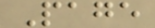Page
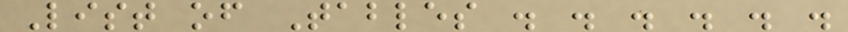List of Tables . . . . . .
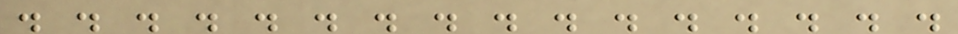. . . . . . . . . . . . . . . .
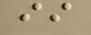ii
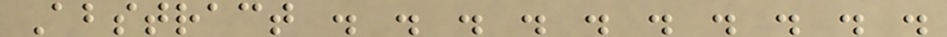Abstract . . . . . . . . . .
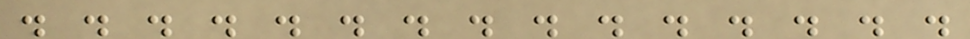. . . . . . . . . . . . . . .
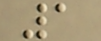1
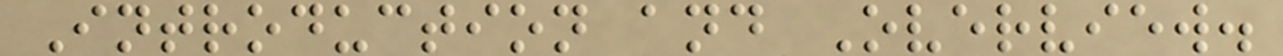Introduction and Overview.
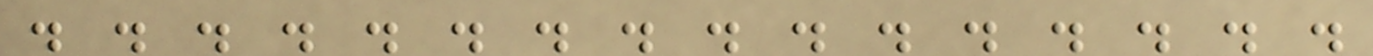. . . . . . . . . . . . . . . .
